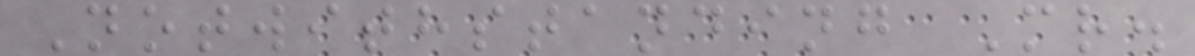Notwithstanding Mr.
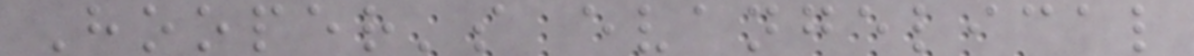Hooper's evangelical
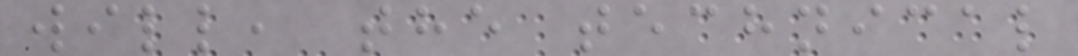will, the technical
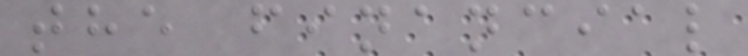the financial
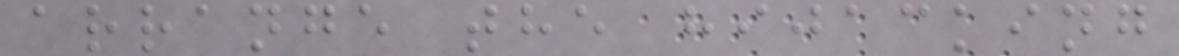arrange the hijacking
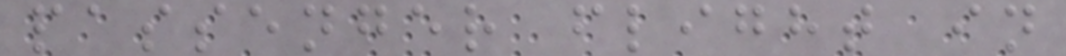passenger flight in
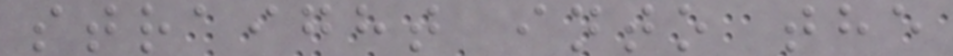straight into the
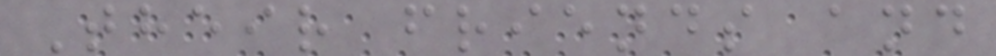Their friends and
